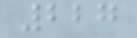227
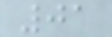01
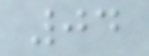04
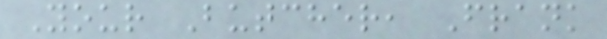Your Butcher, Frank
